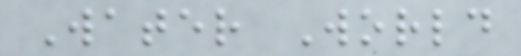Water World
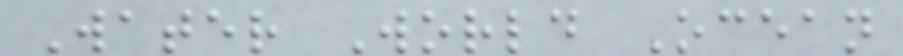Water World Ocean
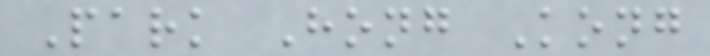Park Hong Kong
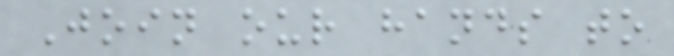Join our hands to
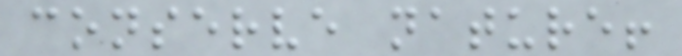conserve nature!
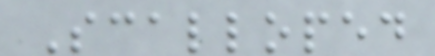Scalloped
